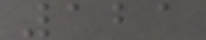121
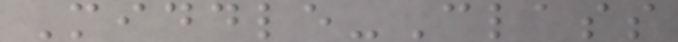Middle-Class
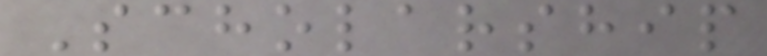Scholarship
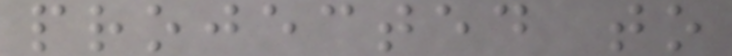projected to
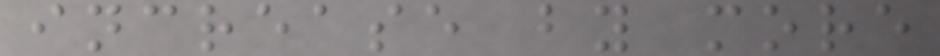increase by more
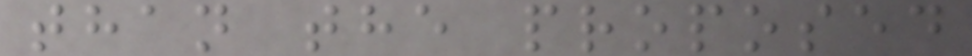than the proposed
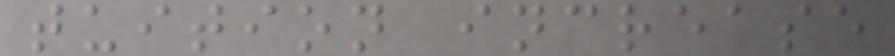tuition increase
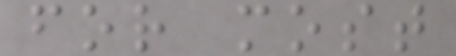for most
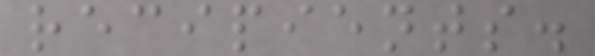recipients.
